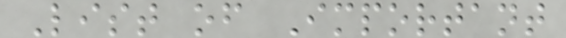List of Important
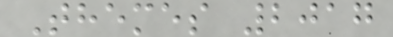Themes 2017
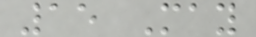15 May
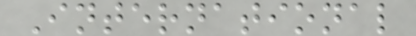International
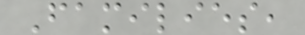Families,
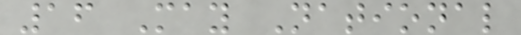16 May National
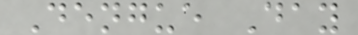Dengue Day
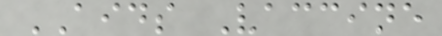AIDS Vaccine
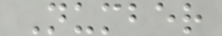Number
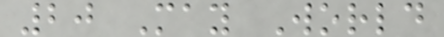20 May World
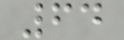64
